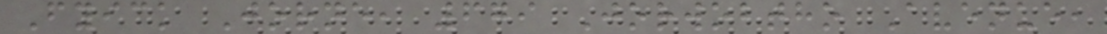Fyick Jorne, 679 Jorwobtho Avenue,
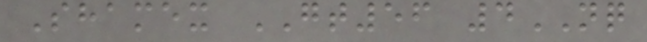Shamex GT56 4NQ
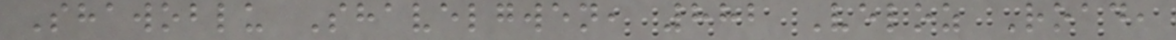Shawoblu Shavelgwen, 882 Veloz Road,
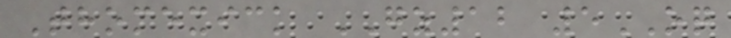Thomexick GZ12 5OQ
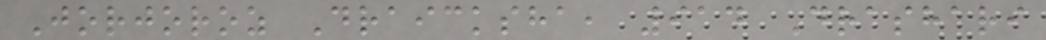Jorjoroz Draicksha, 914 Drashari
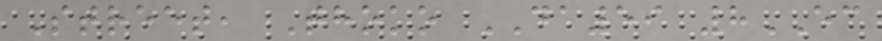Street, Thoko DA59 8EC
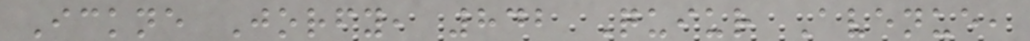Ickne Jorfy, 842 Quiur Avenue,
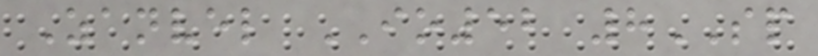Zanvel IO52 8SP
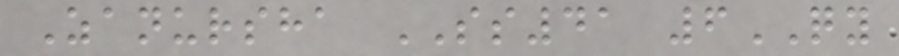Zanursha SS41 6QY
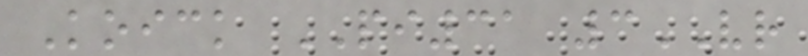Koick PI31 3VR
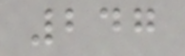247
